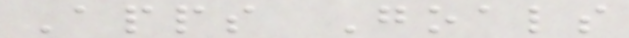Apps Goals
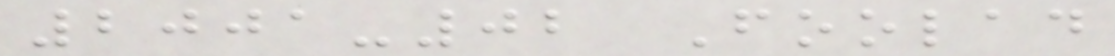2001-02 Foolad
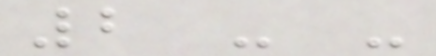2 - -
